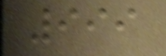999
